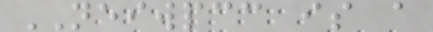NEIWPCC is a
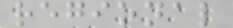regional
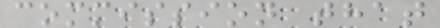commission that
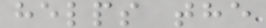helps the
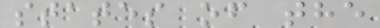states of the
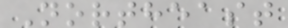Northeast
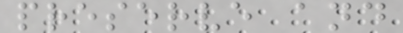preserve and
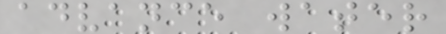advance water
